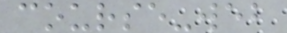course-web
